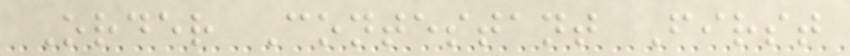Order Contestant First
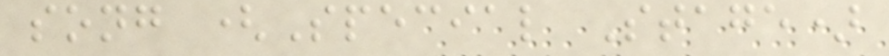song (Special Stage)
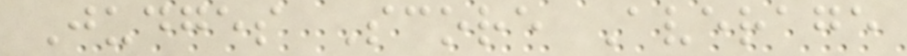Judges Score Average
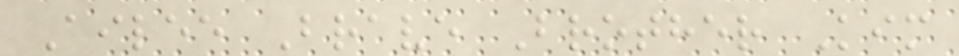Ailee Brave Brother Kim
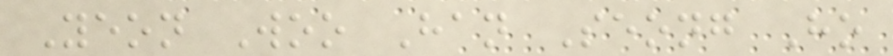Yeon Woo Han Seong Ho
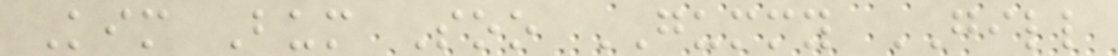Kim Bum Soo GUMMY GILL
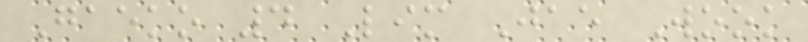Gaeko 4 Lim Jae Wook
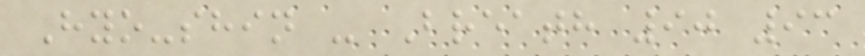Hyo-shin - Breath 90 93
